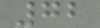72
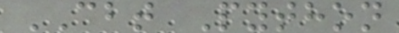CBT Python
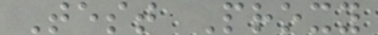Test Proxy
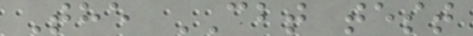The CBT test
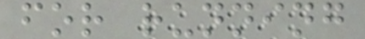for running
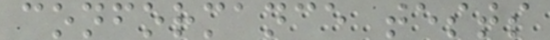conformance tests
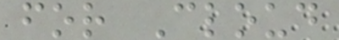for Cloud
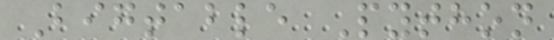Bigtable Python
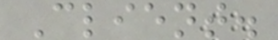Client.
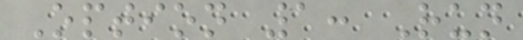Option 1: Run
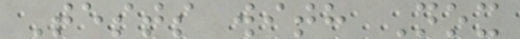Tests with Nox
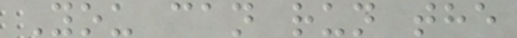You can run the
